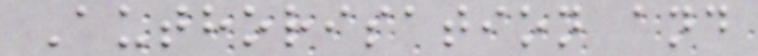Authorisation and
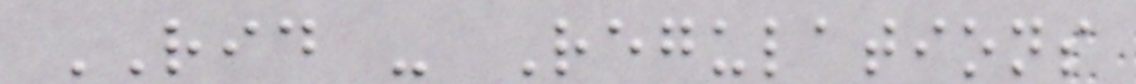RID - Regulations
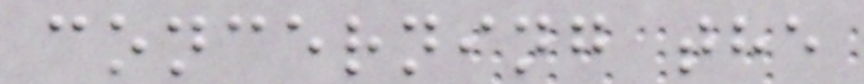concerning the
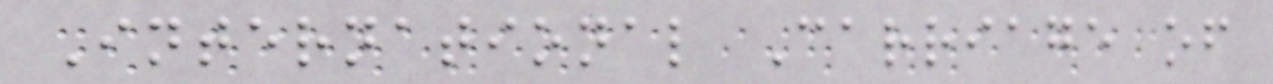International Carriage of
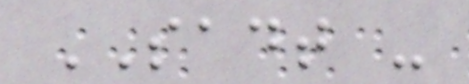SADT -
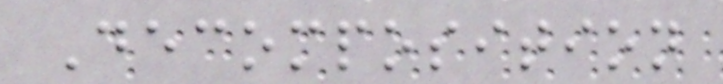Decomposition
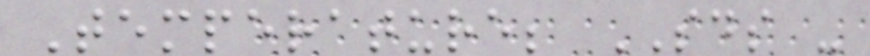Temperature; SDS -
